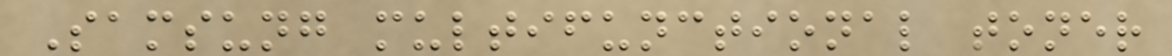Samsung multifunctional toner
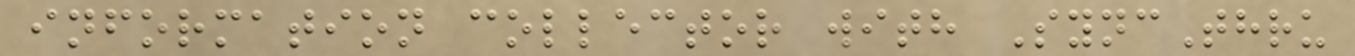information collector with SyncThru
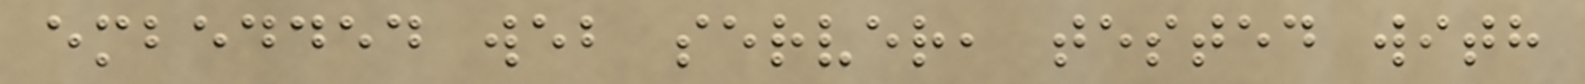embedded web server, tested with
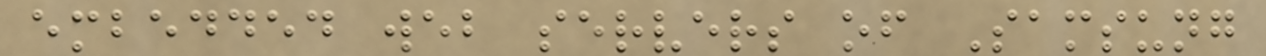embedded web servers of Samsung
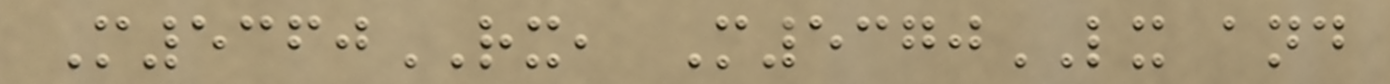M5360RX, M5370LX and
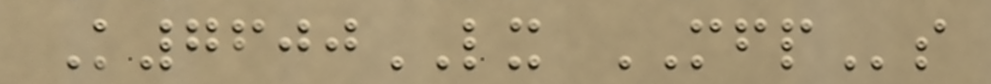K7600LX MFPs
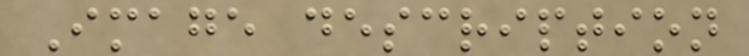Image description
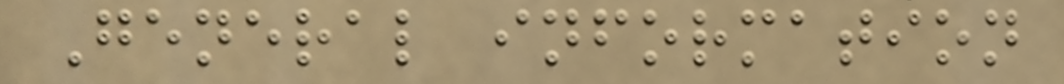General information
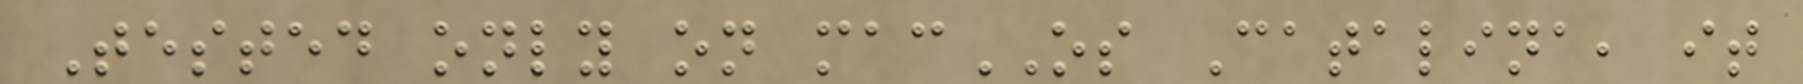Tested only on macOS Catalina, it
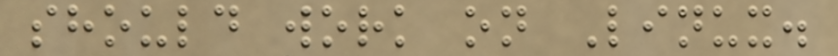should work on Linux.
